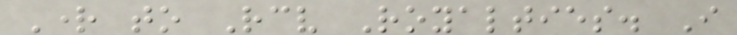Right to Receive Royalties. I
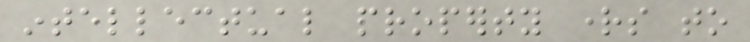intellectual property rights to
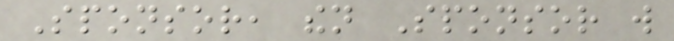Sponsor, then Sponsor will
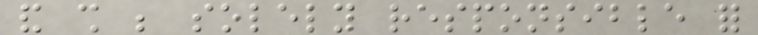and shall be solely responsible for
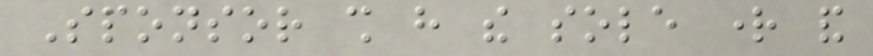Sponsor shall have the sole right and
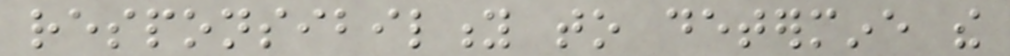responsibility to determine the
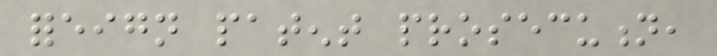foreign patent prosecution,
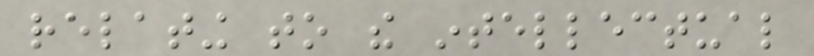relating to the intellectual
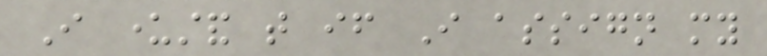I understand that if I assign my
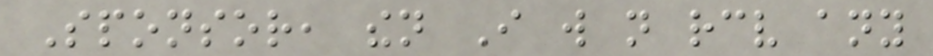Sponsor, then I will not receive any
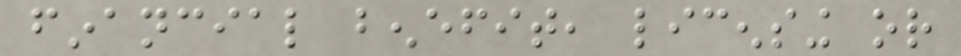financial benefit, licensing or
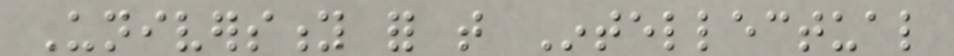University for that Intellectual
